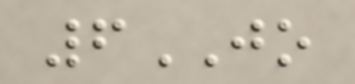6JO
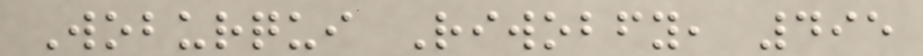Woburqui Riwobfy, 495
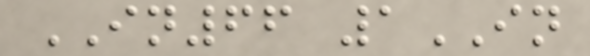IN66 1IN
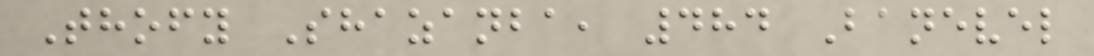Thofy Shazanba, 484 Banevel
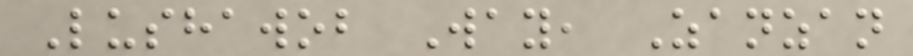Lushawob Way, Zanzan
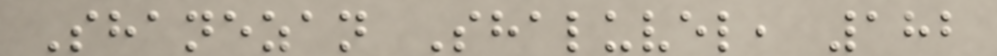Shanezan Shaluvel, 182
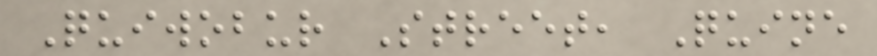Quiwobur Street, Quine
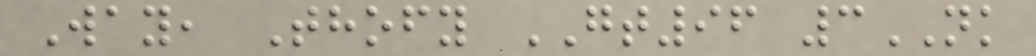Way, Thofy GT96 3NK
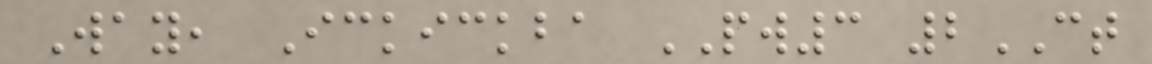Way, Ickickba PW3 2CT
